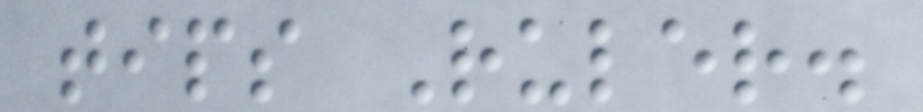tips Ruler.
